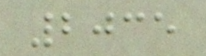2035
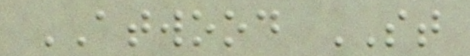ATWOOD ST
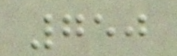750
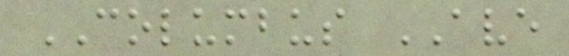COLUMBUS AVE
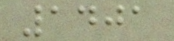1401
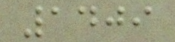1409
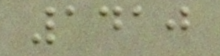1410
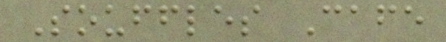Souffles Cafe
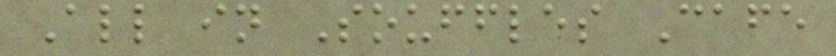All in Souffles Cafe
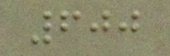600
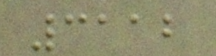3112
